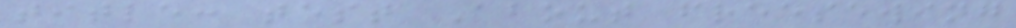title: test About freesewing
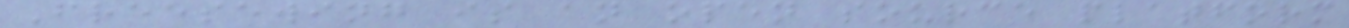Freesewing is an open source platform
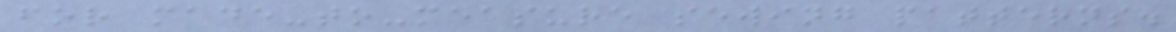for made-to-measure sewing patterns.
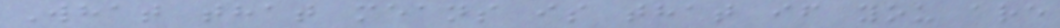What that means is that if you are
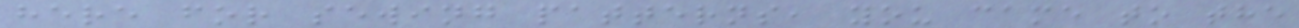here for sewing patterns, you came to the
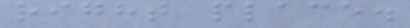right place.
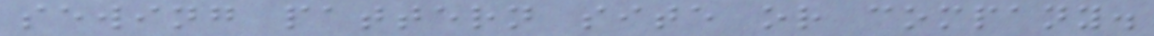sewing pattern site or company.
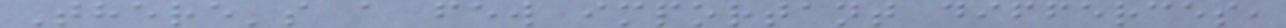There's a few important differces,
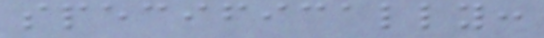specifically:
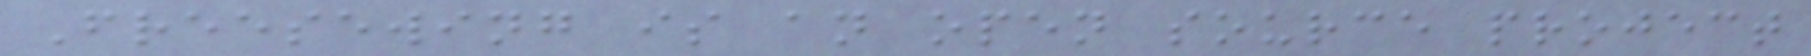Freesewing is an open source project
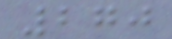270
